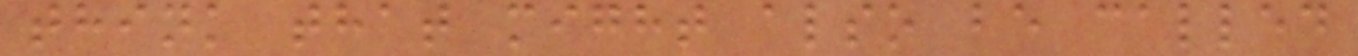think that might also be called
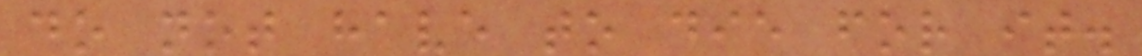do not have to die for it.
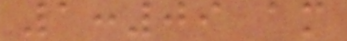1:09 am
